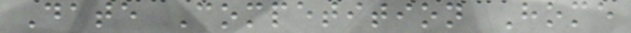Date Competition Home
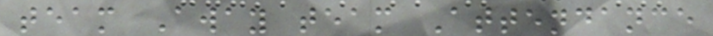team Away team Attendance
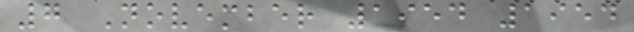7 November 1954 1954
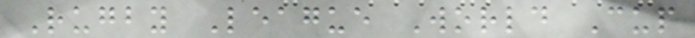Rugby League World Cup
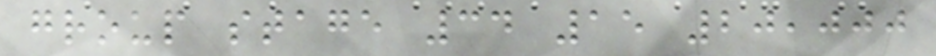group stage 34 15 20,000
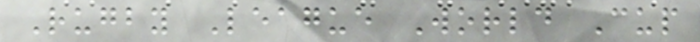Rugby League World Cup
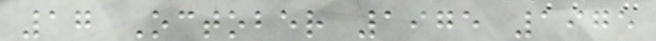17 October 1975 1975
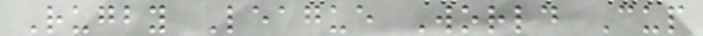Rugby League World Cup
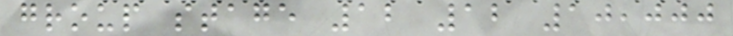group stage 12 12 10,000
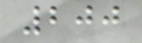200
